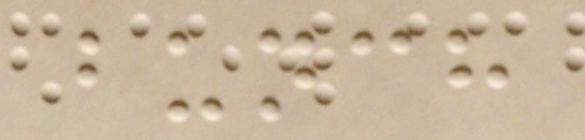bunch
